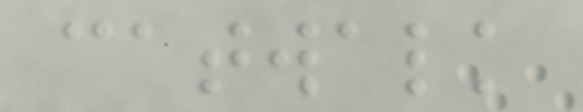catwalk
